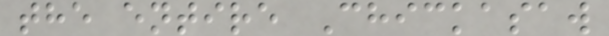the entire Chickasaw
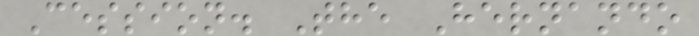Cession. The Hernando
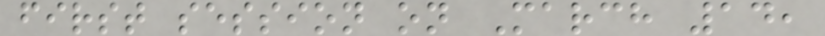first session on March 14,
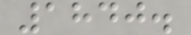1840.
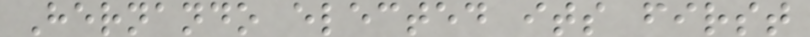Hernando elected its first
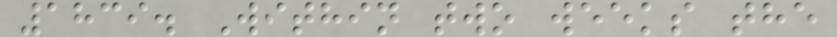1839. Within two weeks the
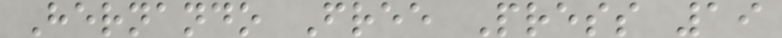Hernando Free Press 19
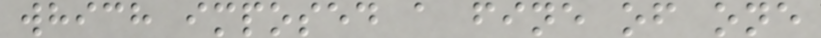which imposed a fine of one
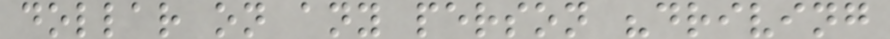dollar on any person "driving
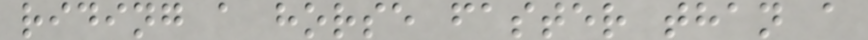riding a horse faster than a
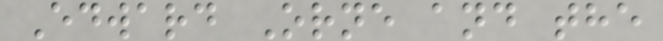Edward Orne and the
